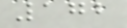172
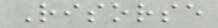Risorse
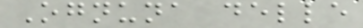Ognuna delle
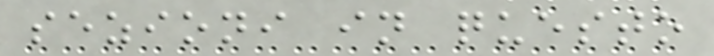sezioni in questo
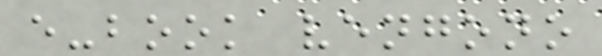e-book vengono
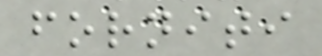forniti
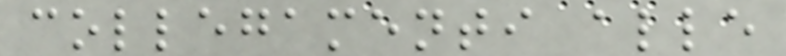collegamenti alle
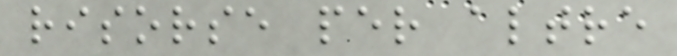risorse per altre
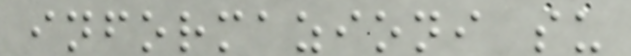informazioni su
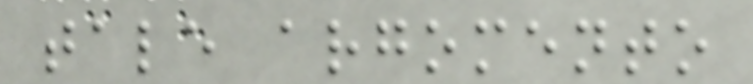tale argomento
